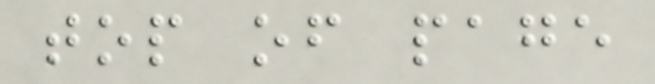top of page
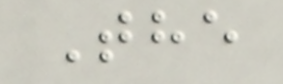The
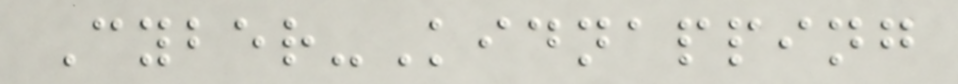Cyber-Kidnapping
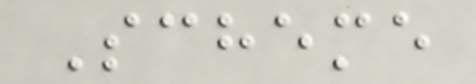Scheme
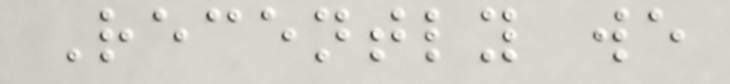Recently we
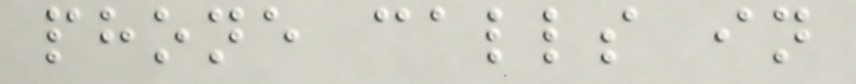phone calls in
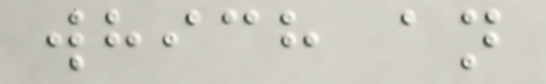which an
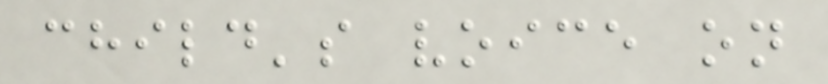child's voice on
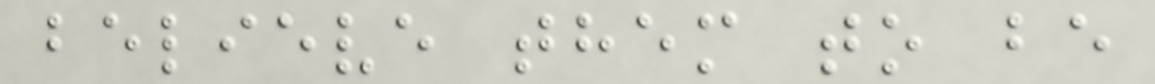believe them to be
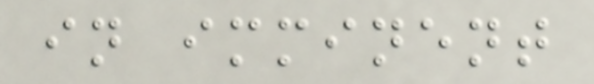in imminent
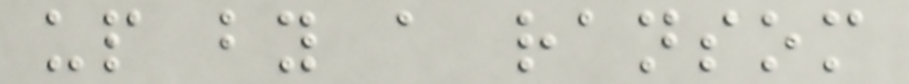up by a ransom
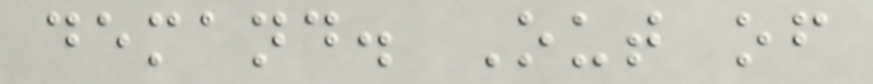demand. Out of
